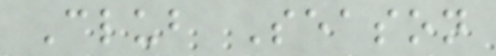Club Season
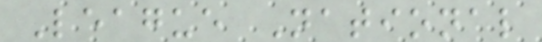League National
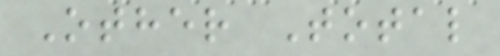Other Total
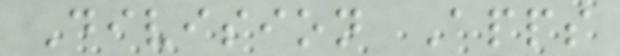Division Apps
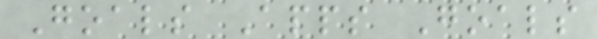Goals Apps Goals
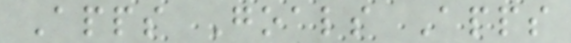Apps Goals Apps
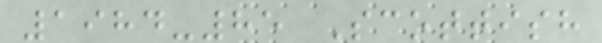1984-85 Scottish
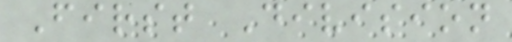First Division
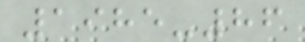1985-86
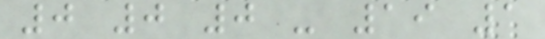0 0 0 - 19 1
